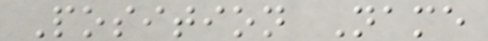Position Name
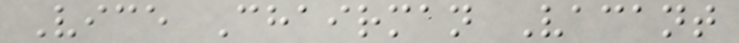Vice Chairman Vacant
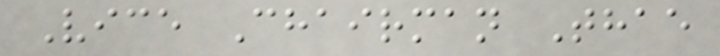Vice Chairman Thae
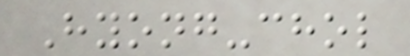Hyong-chol
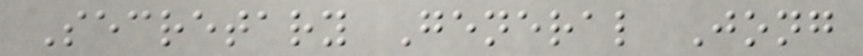Secretary General Jong
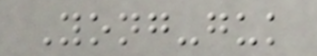Yong-guk
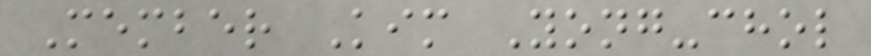Member Kim Yong-chol
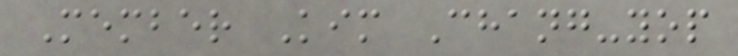Member Kim Chang-yop
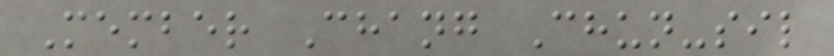Member Chang Chun-sil
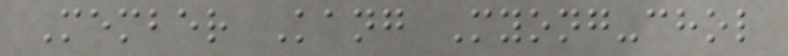Member Kang Myong-chol
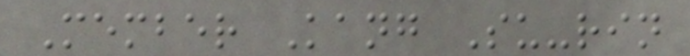Member Kang Su-rin
